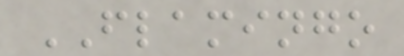FLAMINGO
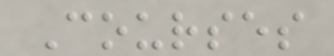Courses
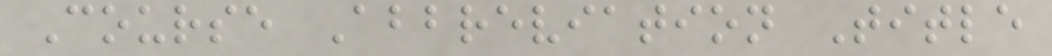Course Abbreviation Title
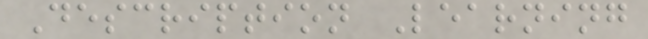Description Learning
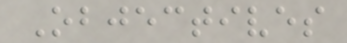Objectives
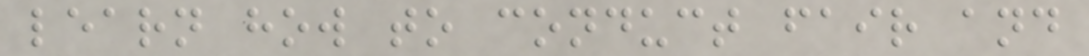learn how to conduct fair and
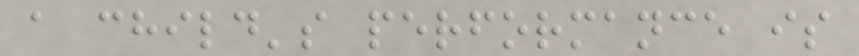a child's performance is
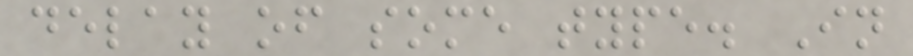delay of some type. In
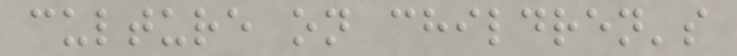culture on children's
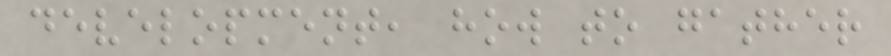development, how to gather
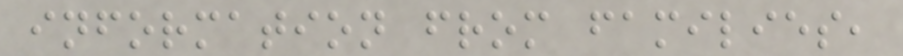information from families,
